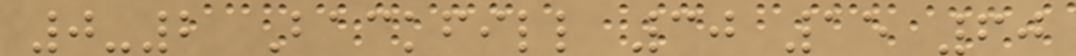0-2 Backfill 30 15 60
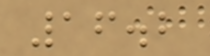16.2
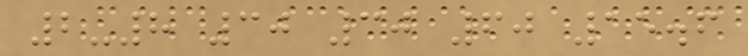2-8 30 30 60 15.6
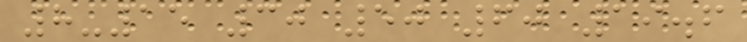8-15 30 50 60 19.6
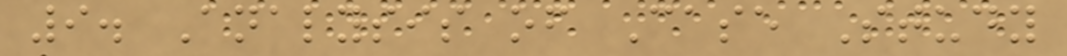9. Analysis of Case Study
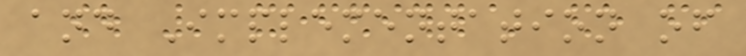and Implementation of
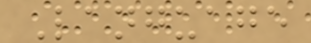Language
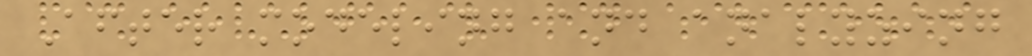After modeling and analyzing
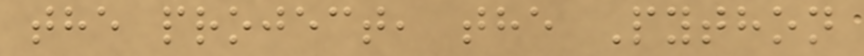the project, the Python
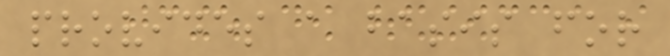provides a basis for
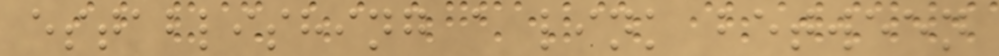establishing a link between
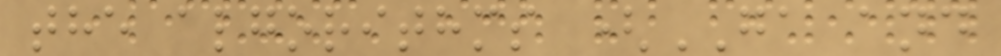the algorithms (GA and
